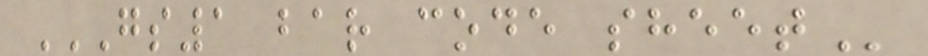GS1 BAR CODE SHEET
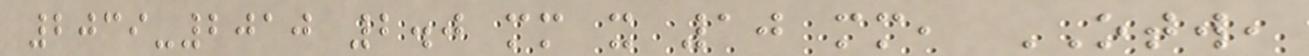2039-2010 2.0 mm x 10 mm, OTW,
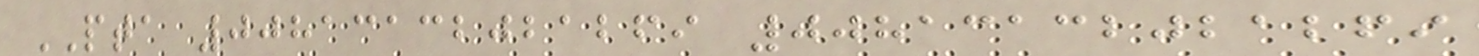PTA 00813132021269 00813132021269
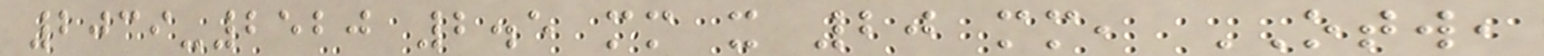2039-2520 2.5 mm x 20 mm, OTW,
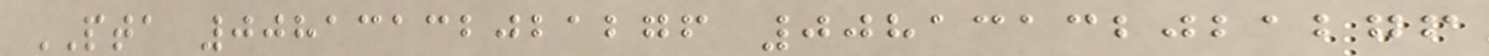PTA 00813132021276 00813132021276
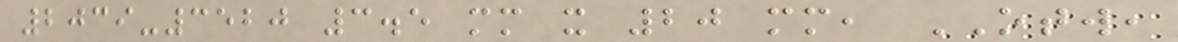2039-3520 3.5 mm x 20 mm, OTW,
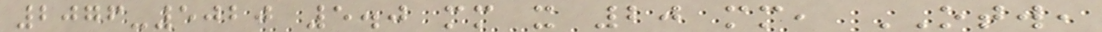2076-5020 5.0 mm x 20 mm, OTW,
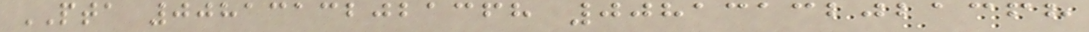PTA 00813132021368 00813132021368
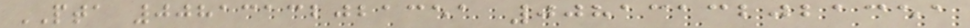PTA 00813132021351 00813132021351
